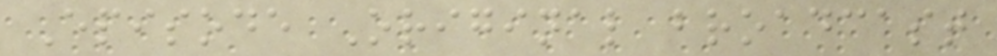Episode Original broadcast
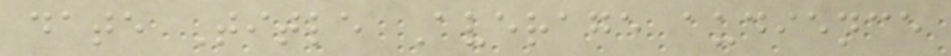date Title Average audience
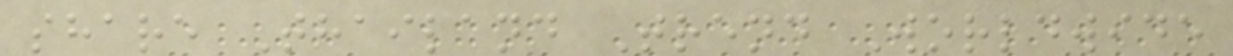share Thailand Trend Worldwide
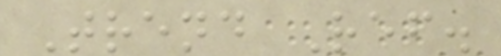Trend Ref.
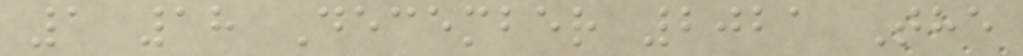1 18 December 2021 The
